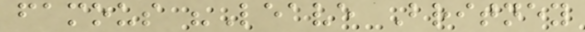famous "Leave Britney
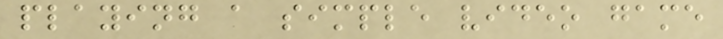playing a simple video game
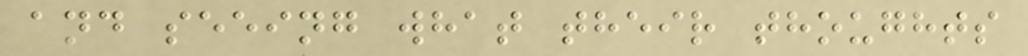and seeing what their thoughts
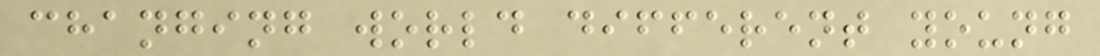changing world different young
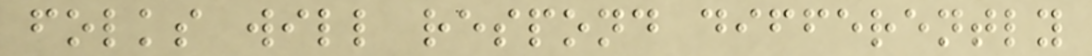folks will respond differently
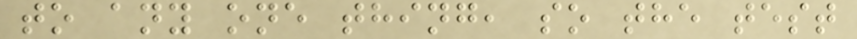to any one thing, so the test
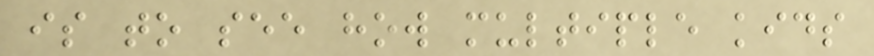is to see how multiple kids
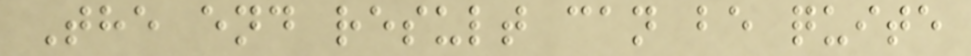The end result can be quite
